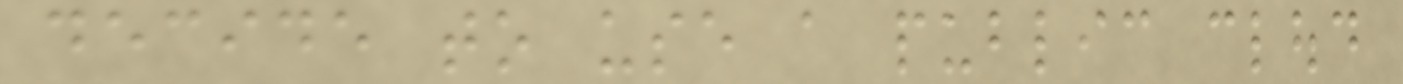decide to use a public cloud
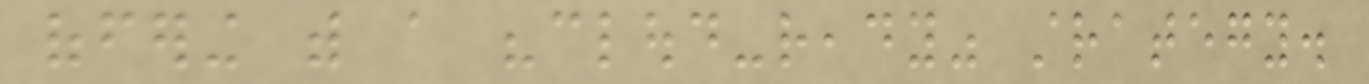offering with a "cloud-ready" strategy.
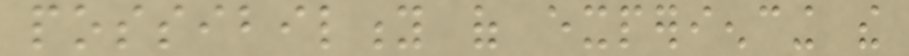possibility of experiencing the
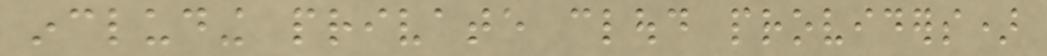including private cloud providers)
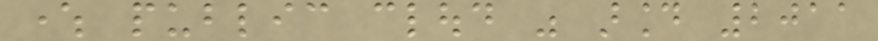where public cloud was around 2011
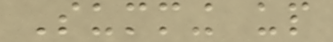Summing up
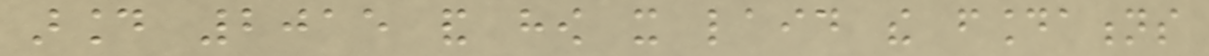around 2015 and how it laid the foundations
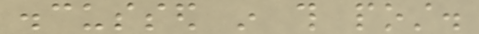discussed in this post.
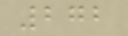272
